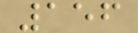156
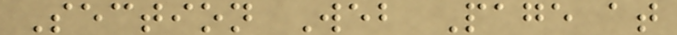Section Web Page at
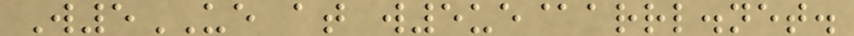W5UE at w5ue@arrl.net.
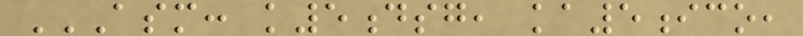ASM: K5DSG, KA5ICO,
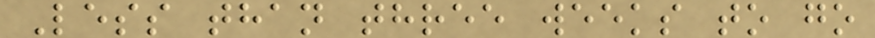Less than three weeks to go
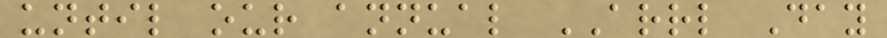until our annual ARRL Day
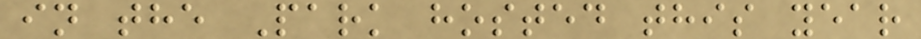in the Park hosted this year
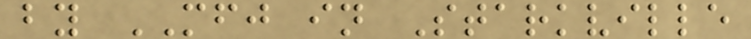by MFJ in Starkville
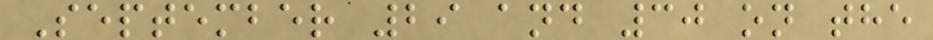September 29 and 30 on the
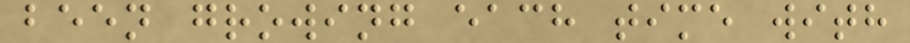been growing each time with
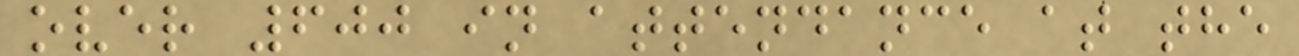over 600 in attendance at the
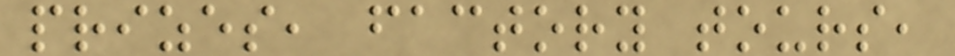prizes, factory tours,
